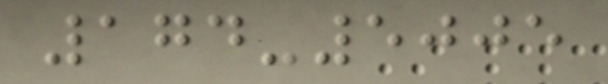174-5005
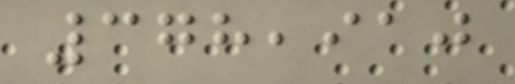378,910
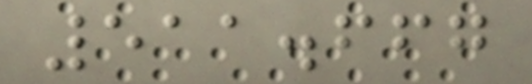511.667
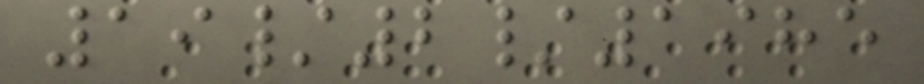19/2/1985
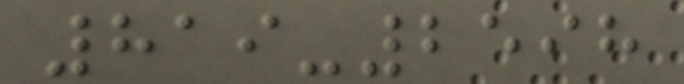819-2598
